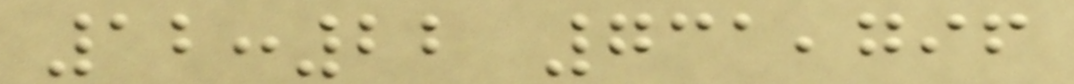12:22 731,796
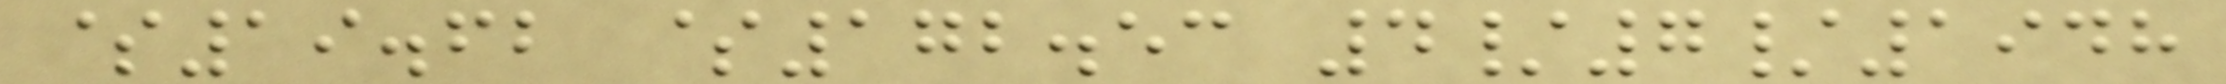$19.62 $172.53 4/7/1948
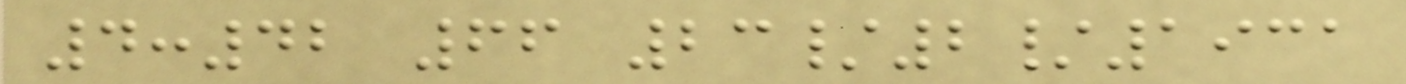4:42 66 23/2/1931
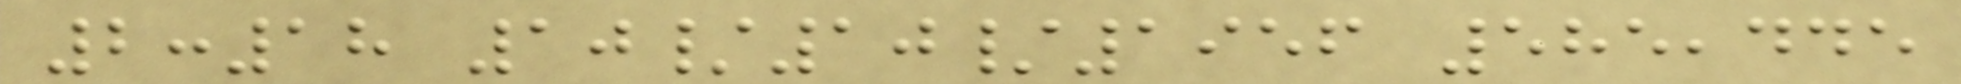2:18 10/10/1956 585,445
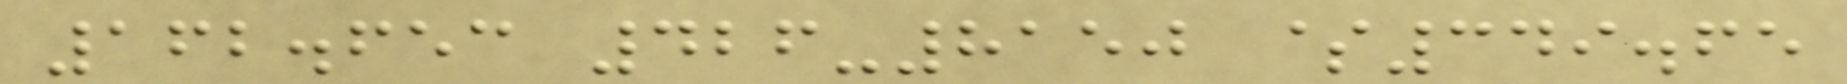162.653 426-8150 $349.65
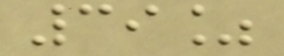39%
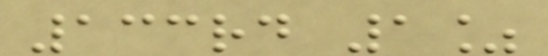133rd 1%
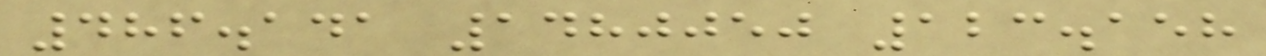486.141 1480050 123.158
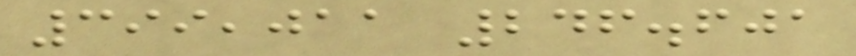399,011 246.601
